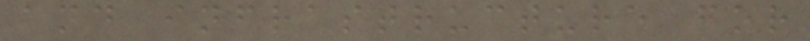and infrastructure for
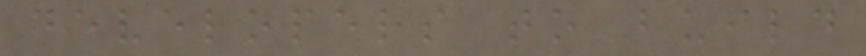developers to build
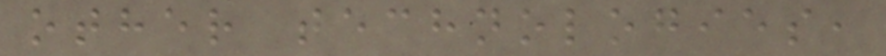other technologies,
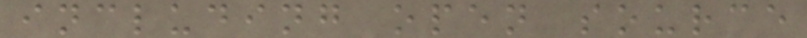including open source
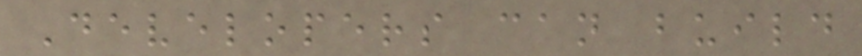Developers can build
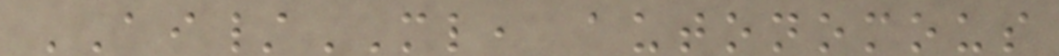AI/ML, autonomous
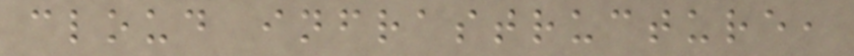cloud infrastructure,
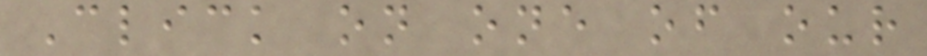Click on one of our
